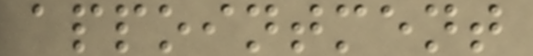appointment
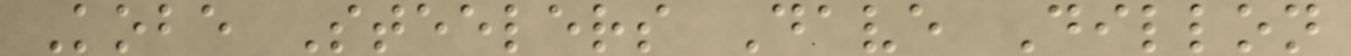Kobe Steelers Dave Dillon
